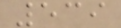539
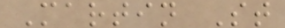Martin St
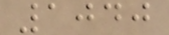1040
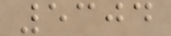5304
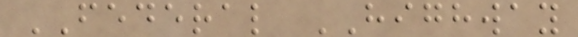FEDERAL HIGHWAY
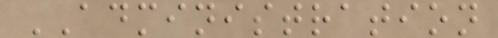ADMINISTRATION
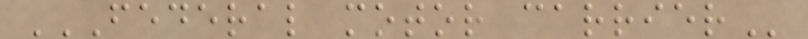FEDERAL MOTOR CARRIER
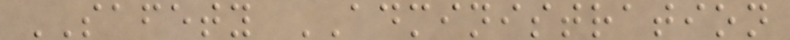SAFETY ADMINISTRATION
